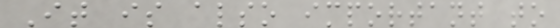It is also important to
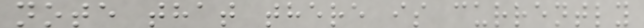note that there is currently
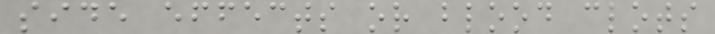side effects or blood clots
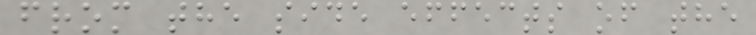from the side effects of the
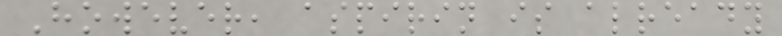However, aspirin is already
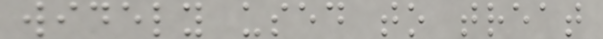widely used to treat
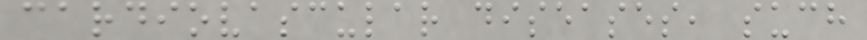cardiovascular diseases, such
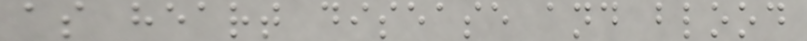as heart disease and blood
